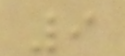9
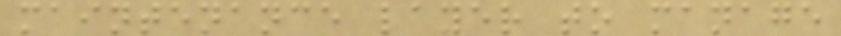maintenance layer to manage
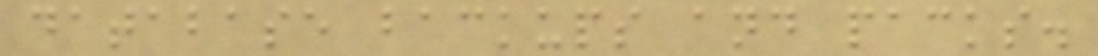database backups and packs.
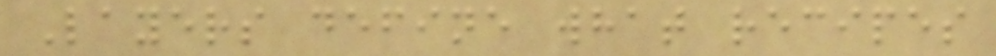Layers define what recipes
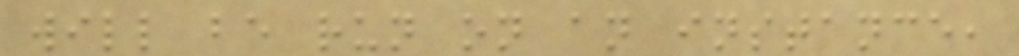will be run on an instance,
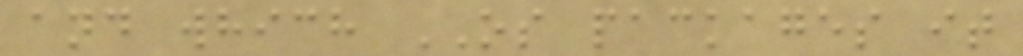and which OS packages it
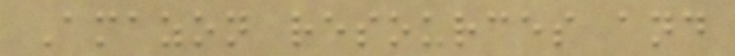Amazon resources and
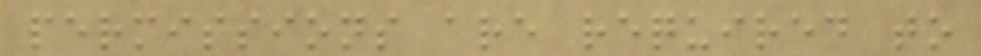permissions are required to
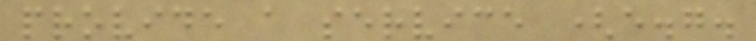provide a service (e.g.
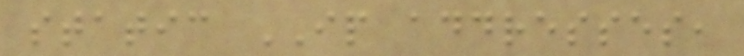static IP addresses,
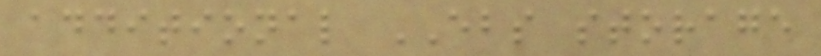additional EBS storage
